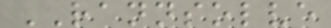RANNSOLVE
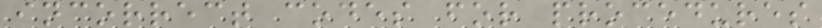incorrect codes for procedures
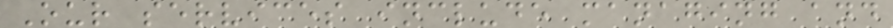Our services include managing and
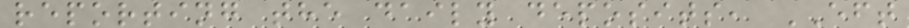reporting the daily deposits, EFT
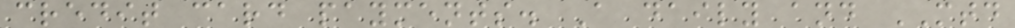credit card payments. A daily and MTD
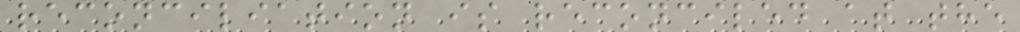reconciliation is reconciled at the
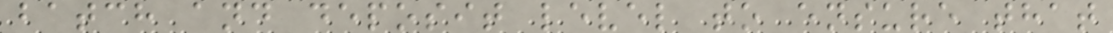batch and deposit level to ensure that
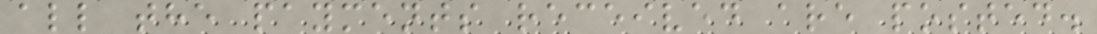all the payments received are posted.
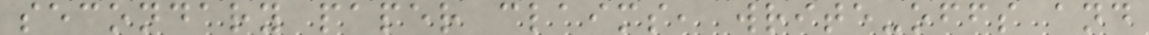secondary paper claims, write-offs and
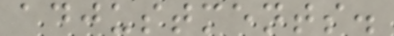adjustments.
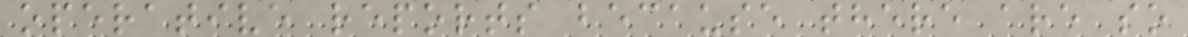operative reports because there are so
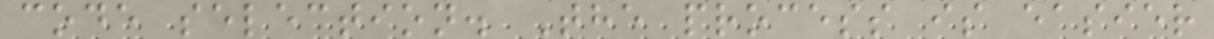code selection. The process is easier
